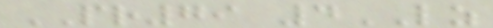PR79 4LZ
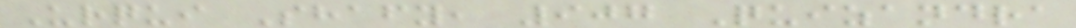Urqui Shafy, 907 Quizandra
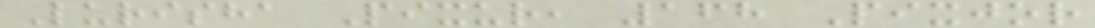Lurisha Pixur, 168 Pixjor
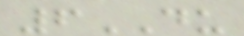6DU
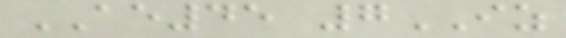AE45 7IZ
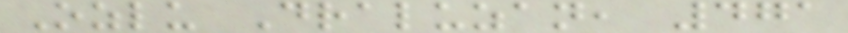Ozlu Draluzan, 471
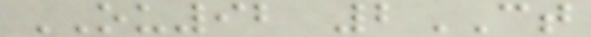OU92 2CT
